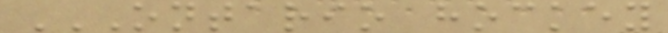ONTARIO HOCKEY
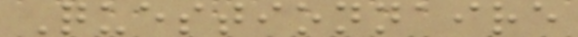Questionnaire
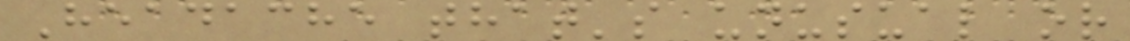Headache that's unusual or
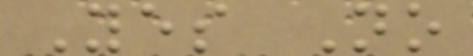Yes No
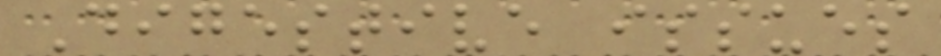Digestive issues
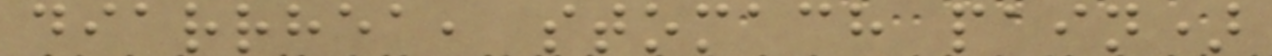diarrhea, stomach pain)
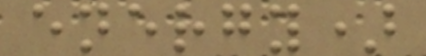energy)
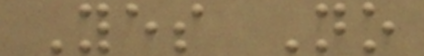Yes No
